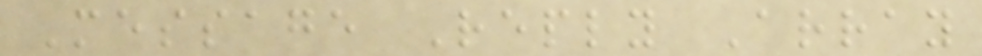Message Reply Array
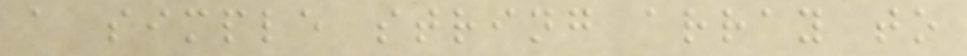a simple string array to
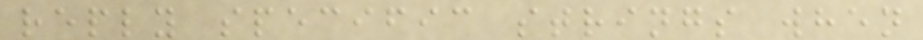reply specific strings when
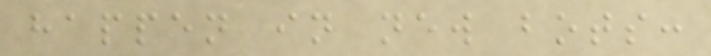happen in new bots:
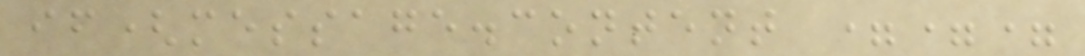if(message.content ===
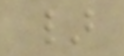}
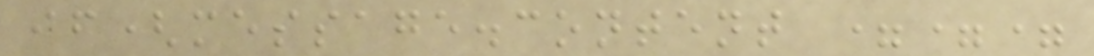if(message.content ===
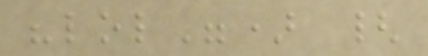"lol") {
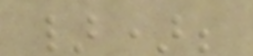});
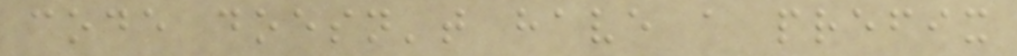code doesn't have a prefix
